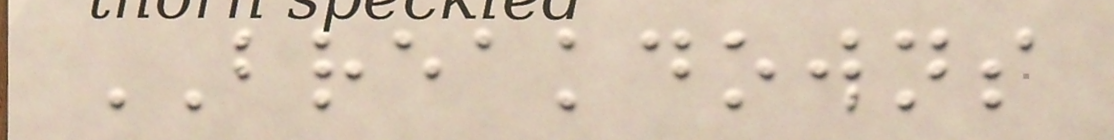BREAKDOWNS
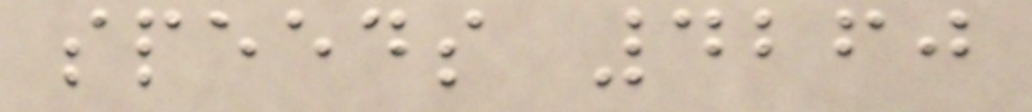speeds 4260
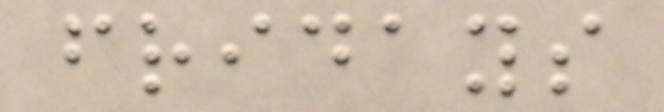fridays
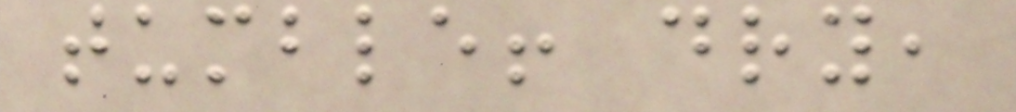tumble! dry,
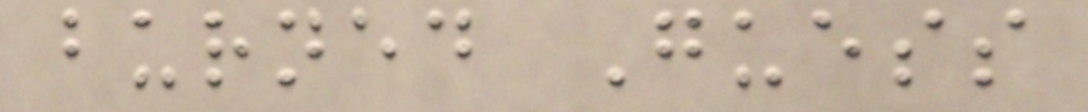burned Guess
